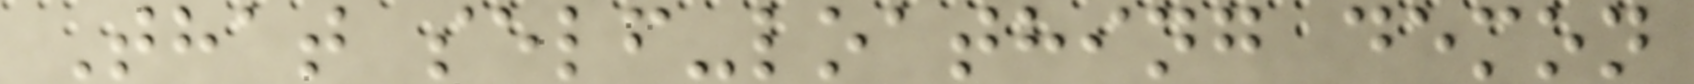That self-loathing demon
